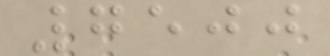7500
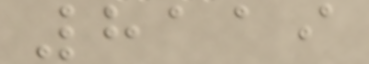8119
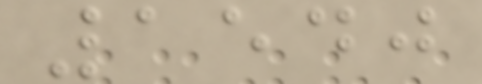1540
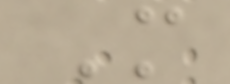M
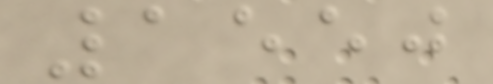1550
